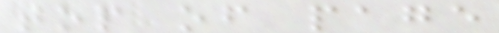top of page
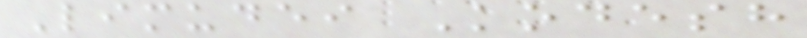Limudei Kodesh
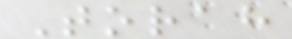Torah
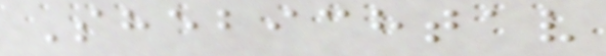Shebichtav
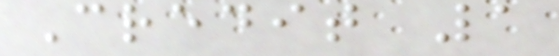Credit 1
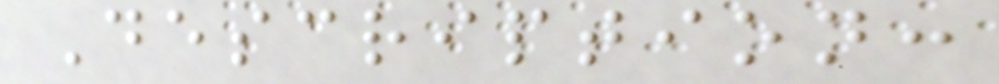Description:
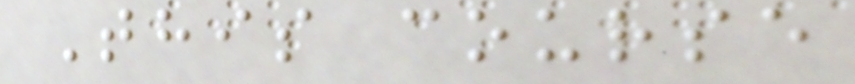This course
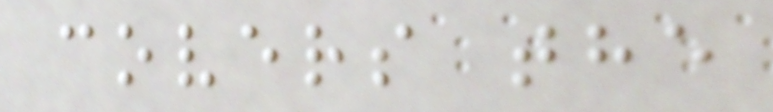covers the
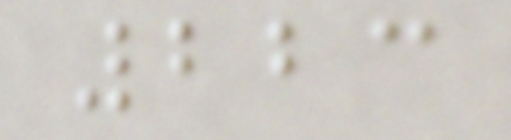223
